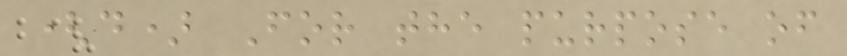(d) For the purpose of
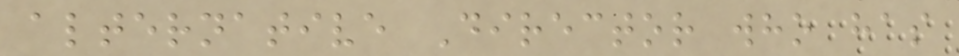alternative Director who has
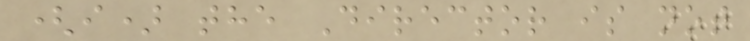(i) the Director is not
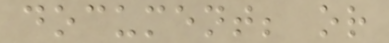document; or
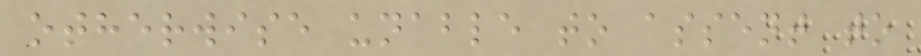otherwise unable to assent to
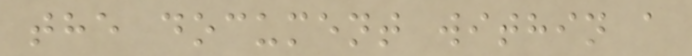the document within a
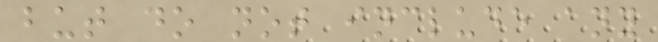but do not include any
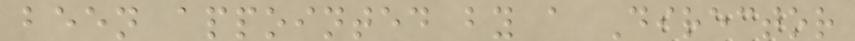been appointed by a Director
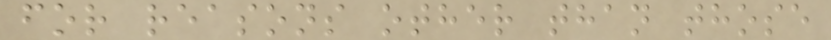for reasons other than those
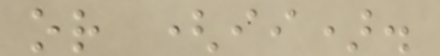or (ii).
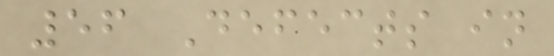56 Defects in
